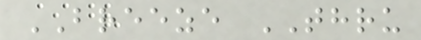BREEZE THRU
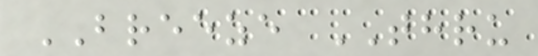BREEZE THRU
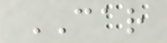CAR
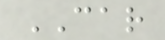CAR
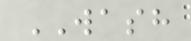WASH
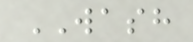WASH
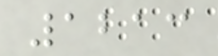1213
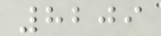8209
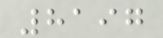8197
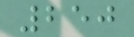250
